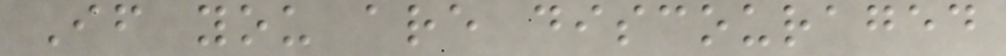If you are discouraged
